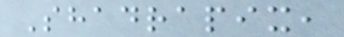Shadrapix,
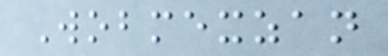Wobmexzan
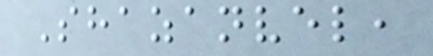Shazanvel,
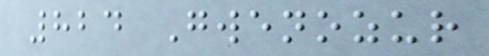824 Gwenozur
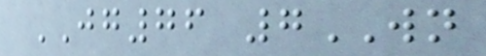JG76 7WN
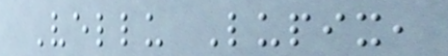Vellu Lupix,
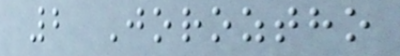2 Joroztho
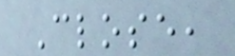Close,
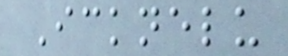Icknelu
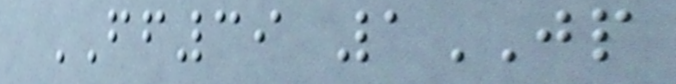FF39 1JP
